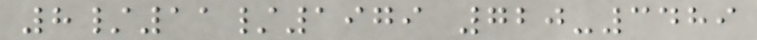8/11/1979 720-3489
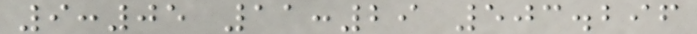9:05 11:29 503.296
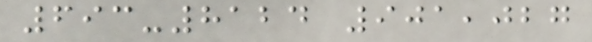693-8124 901,027
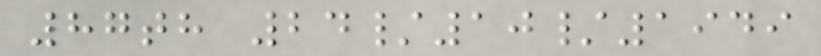87th 24/10/1949
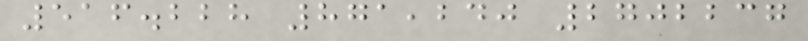516.228 871,240 2702237
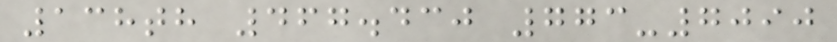138th 467.430 773-7090
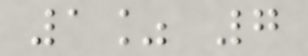1% 7
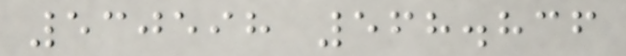530598 568.836
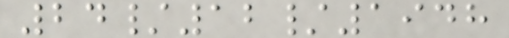24/12/1948
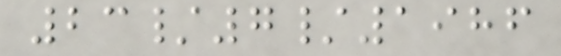23/7/1986
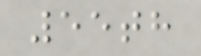55th
